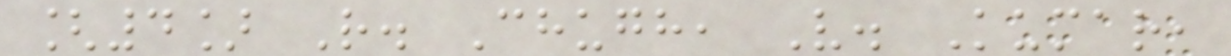[4] R. Chugh, V. Kumar,
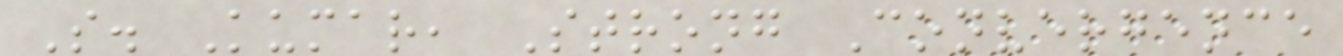S. Kumar, Strong Convergence
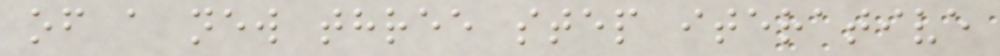of a new three step iterative
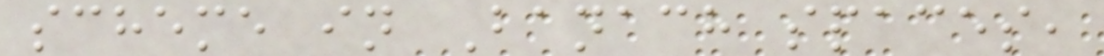scheme in Banach spaces,
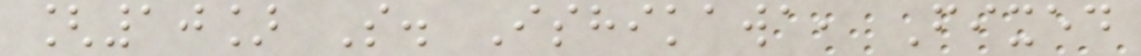[10] S. Ishikawa, Fixed
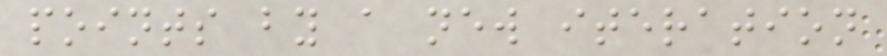points by a new iteration
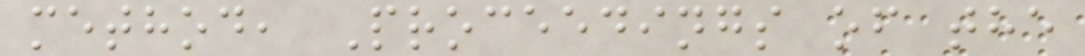method, Proceedings of the
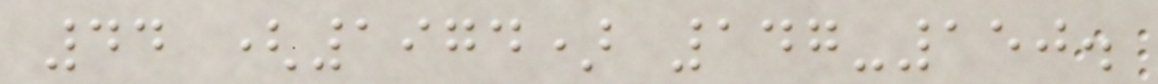44 (1974) 147-150.
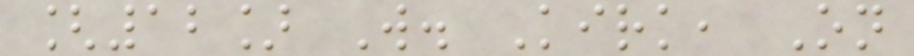[12] W. Kirk, On
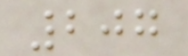207
